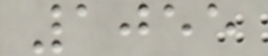1055
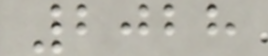2028
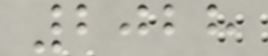2028
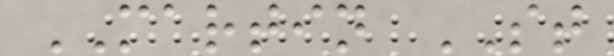MARTIN ST
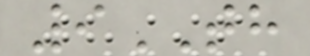9TH
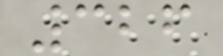326
